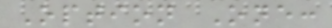Option One:
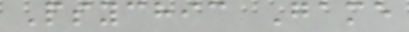Psychic Game
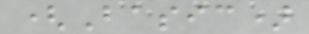(Basic)
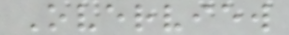Overview
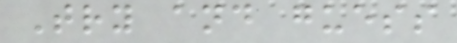Try and guess
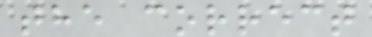the correct
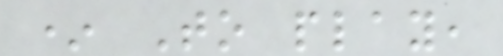* To play,
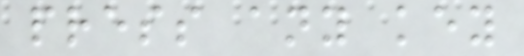press any key
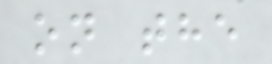on the
